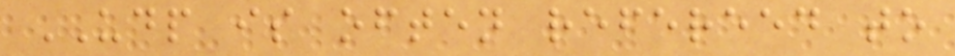UDP is often refereed to
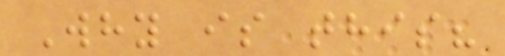Why is this?
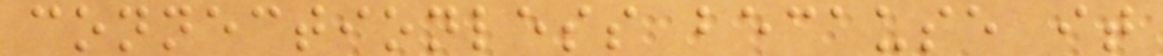connectionless because it
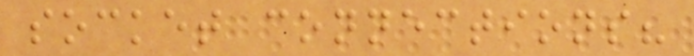socket connections?
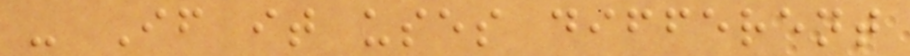- If it uses different
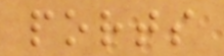ports
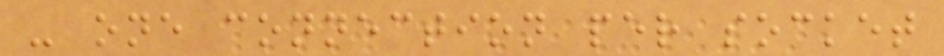- one connection per socket
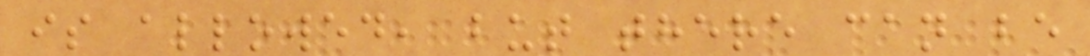is allowed, but there can be
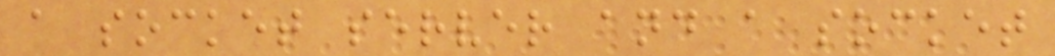a socket server and a socket
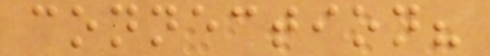connection?
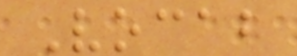Vocab
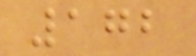172
